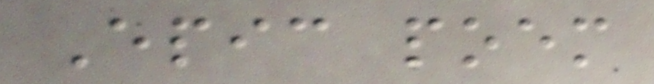Epic poem
